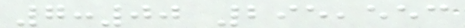7:00 295,553
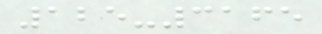125-3165
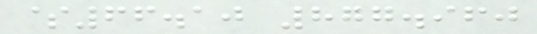$66.10 877.960
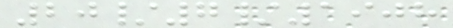20/7/1908
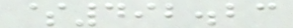$492.23
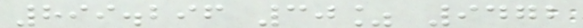899.296 30% 9472
